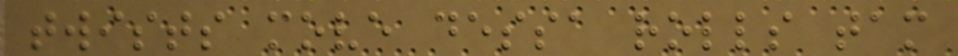twists move dessa rolls tam
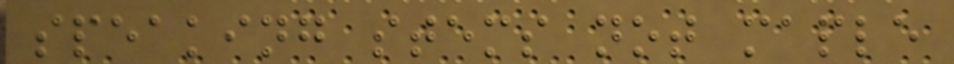speaking stems not maple
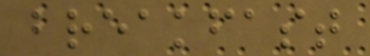breakfast
